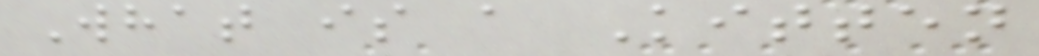What is a Kitten
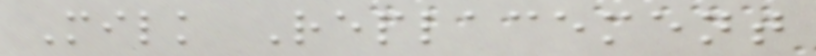Milk Replacement
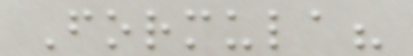Formula?
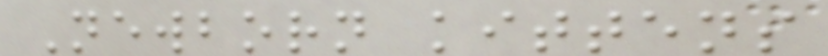Newborn kittens
